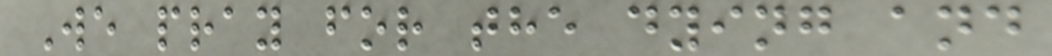We pray for the dying and
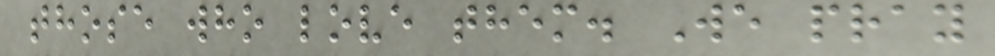those who love them. We pray
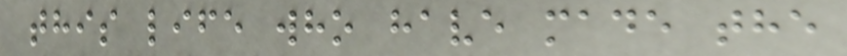this life who have made the
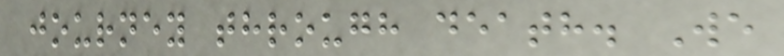journey through death. We
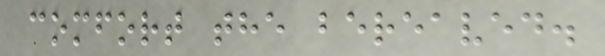comfort the bereaved.
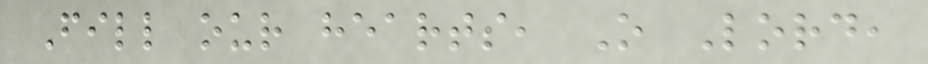Fill our hearts, O Lord,
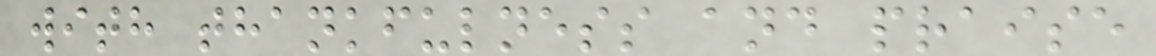with thankfulness and praise
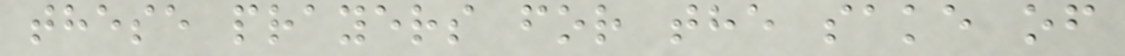these prayers for the sake of
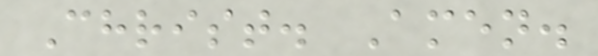Christ. Amen.
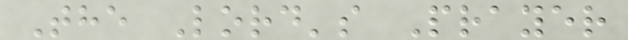The Lord's Prayer
